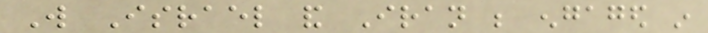Will Israel and Iran be engaged in
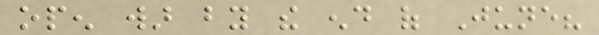open war by the end of June?
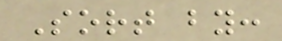Sort by:
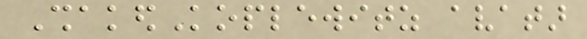ShakedKoplewitz avatar
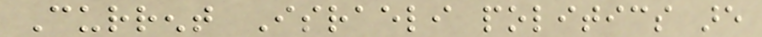Current Israeli politics are
